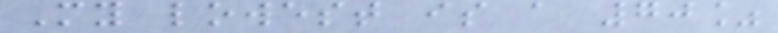My lowest is a 70%
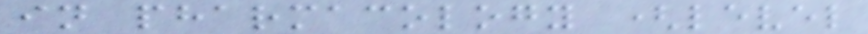in pharmacology (level
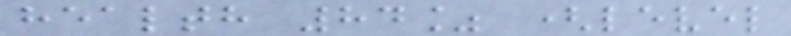health 84% (level
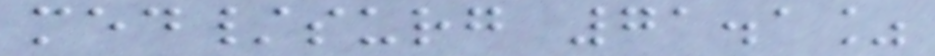med/surg 71.1%
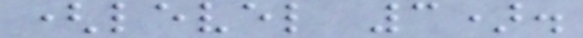(level 3).
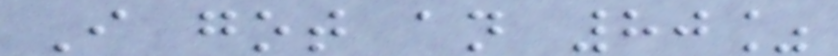I got an 80%
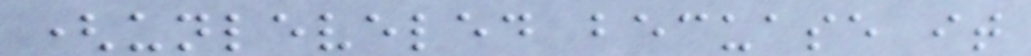(unleveled becuase it
